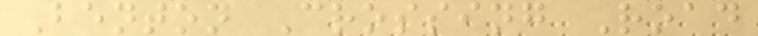Benton Crossing Road
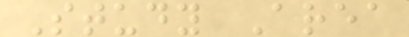Study Area
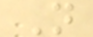N
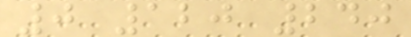0 120 240
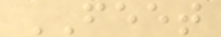FEET
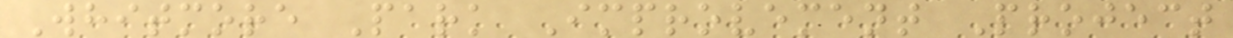Whitmore Park Improvement Project
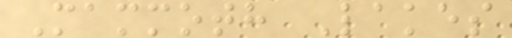Mammoth Lakes
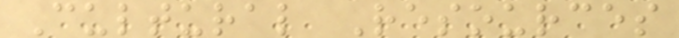Cultural Resources
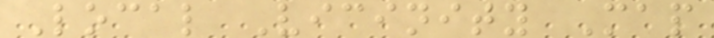Local Vicinity Map
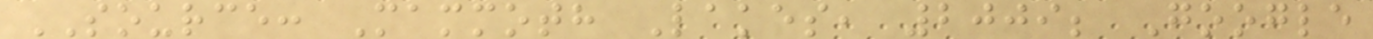SOURCE: Mammoth Lakes, 2009; Google
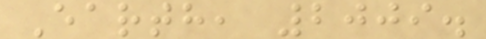Earth, 2009.
